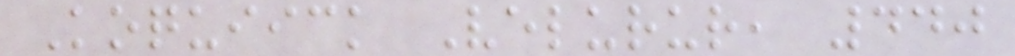Koquiick Velurur, 440
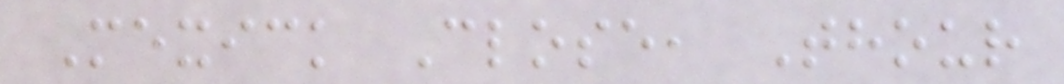Mexick Close, Thour
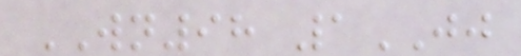WN98 1JJ
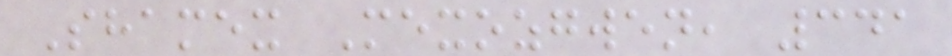Shamex Mexozgwen, 341
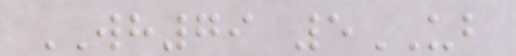WH79 5UB
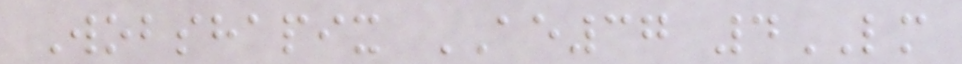Wobshapix AE37 4LM
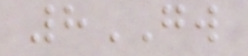8GW
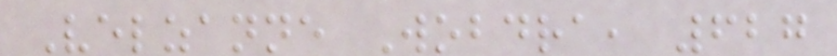Velzanne Wobdra, 627
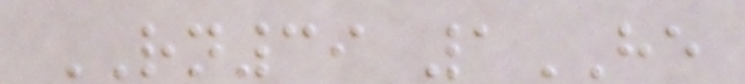RN39 1HE
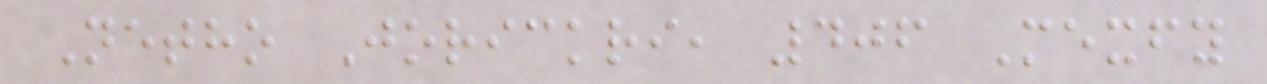Netho Jorickri, 406 Mexfy
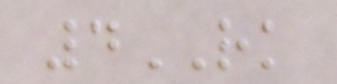4RK
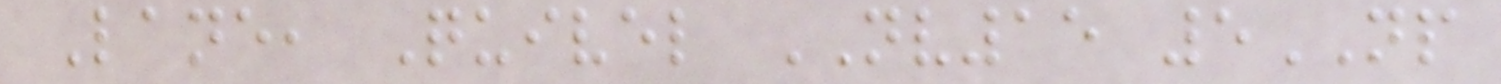Lane, Quivel NV15 5NP
